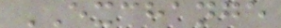EXCHANGE
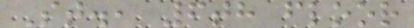St., 6th floor
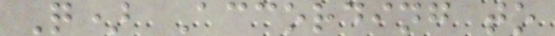Q) According to
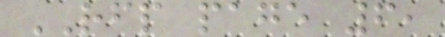RFP page 6,
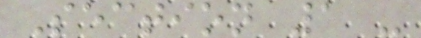Section 1 -
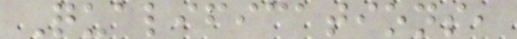Qualifications,
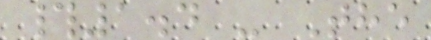#1.4 - The
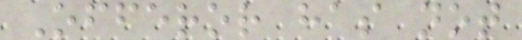Offeror has not
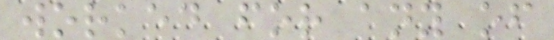worked for any of
